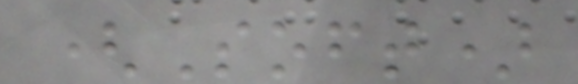(Soft)
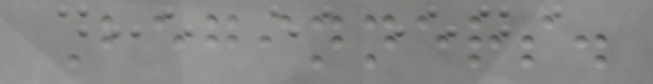Beginners.
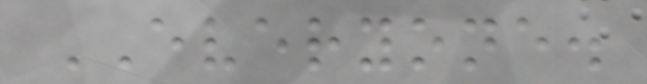EVERYONE.
